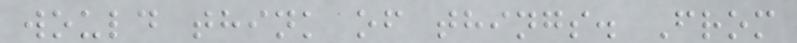would think of things. From
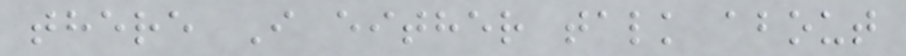there I either talk about
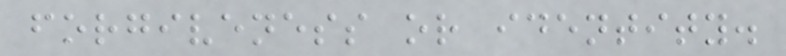forgiveness or identity.
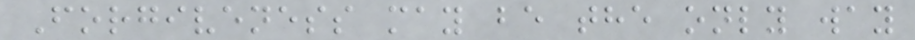Forgiveness may be the only way
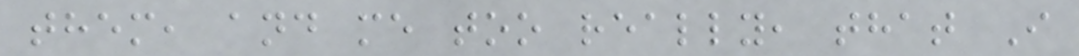them, and me too really, that I
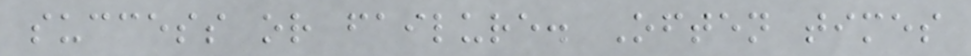success or failure. Often times
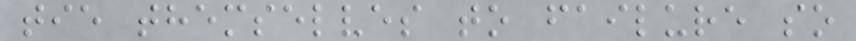tie themselves to failure so
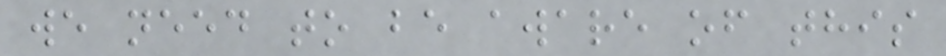we need to be aware of this
